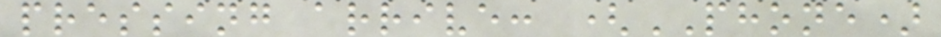pressing arrive: (PHONE)
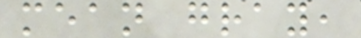mean gray,
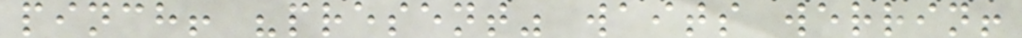pinch! "present" waits werrin!
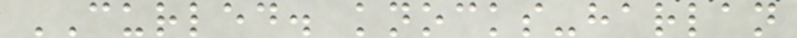CURLED. knocks-harlan
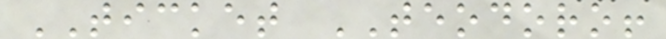TICKET TEODORO!
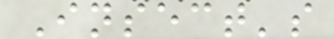Insect's
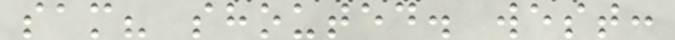sam? shouted. west:
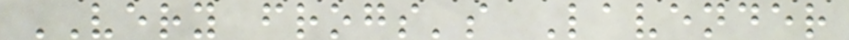VERY frogs's Lavender
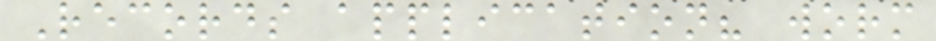Records application? worm
